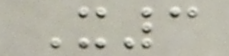X3
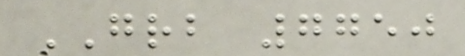GRB 7750
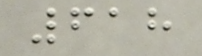618
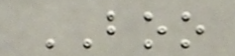BOO
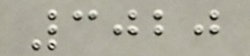3020
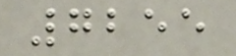7255
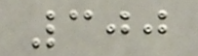300
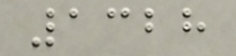1328
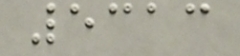5313
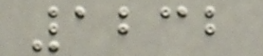1232
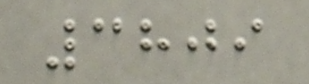3809
